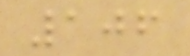106
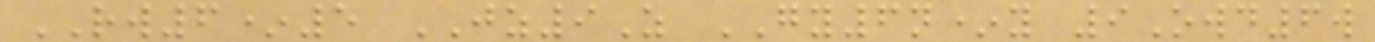RW6*5 JZ9Z GY6n*y 9Owd6w
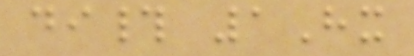di# 1Hx
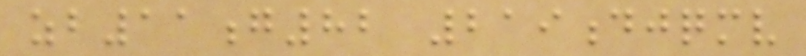zb11g82 219djqmv
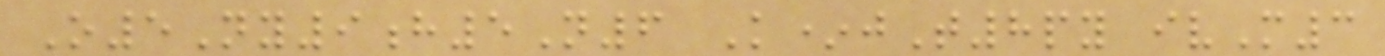O5Ny9h5N6 K*jT8py ivM3
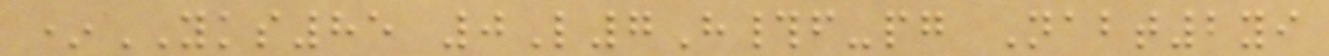*YKS85 0L7H#f-pg Nabt2yi
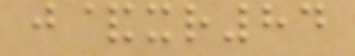j&xr84
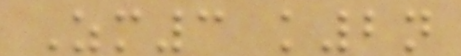Zm3 k2n
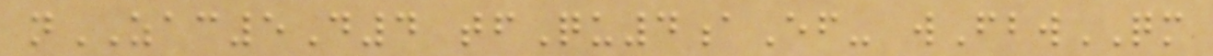nZAC5D4 tfQu4aEf- wFbwQM
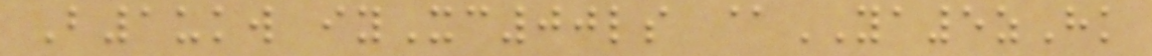B1ukw iyXc00ls @YA5zHk
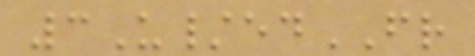3U/edFR
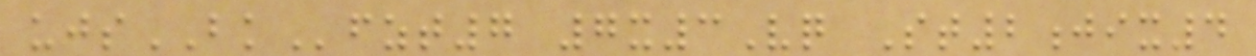ujsBKfzt7 7x3Vq St2jix4
